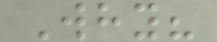Why?
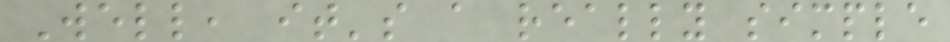Well, it's a really simple
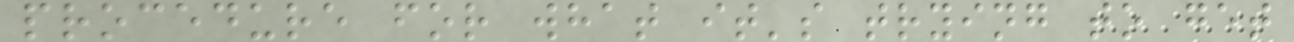procedure for what it's trying to get
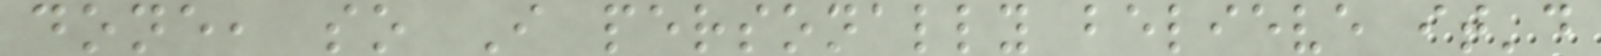done, so I personally believe it'd
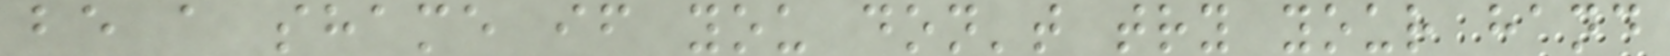be a shame if you don't try your hand
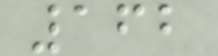162
